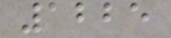1225
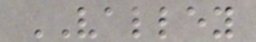VALLEY
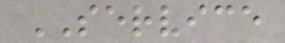SERVICE
